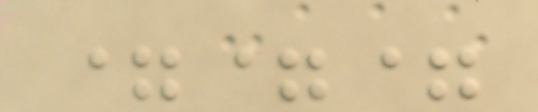===
